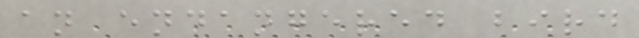an endangered bird
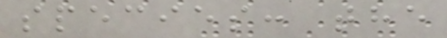species: the
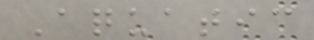Aquatic
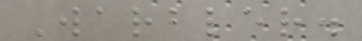Warbler.
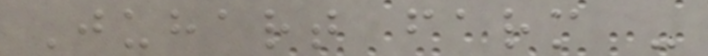Juhart farm -
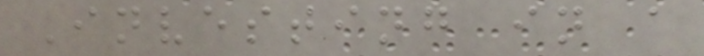Investing in a
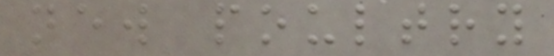new poultry
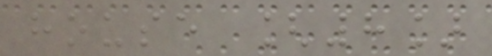house [8]
